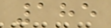185
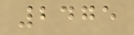2475
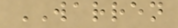WARREN
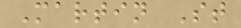Martin St
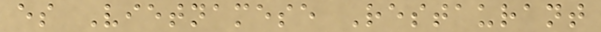es Vietnamese Restaurant
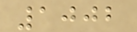1002
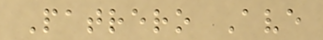Patrero Ave
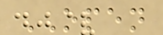OPEN
